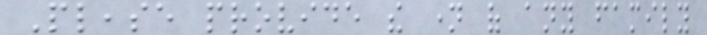Please provide the name of any family
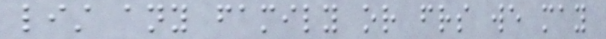list any family or friends we may
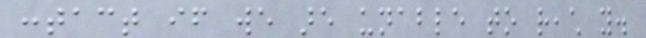contact if we are unable to reach you.
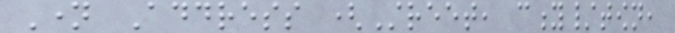Name Address (Street, city/town,
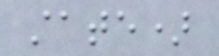state)
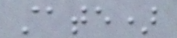state)
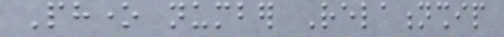Phone number Relationship
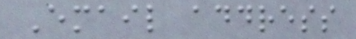Email address
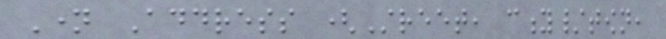Name Address (Street, city/town,
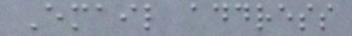Email address
